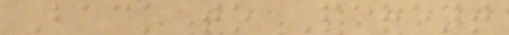Back to Parent
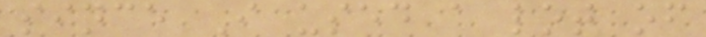since I used a lot of
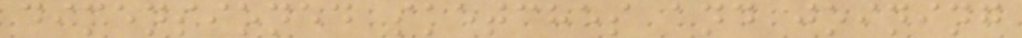dimensioned sketches and joining
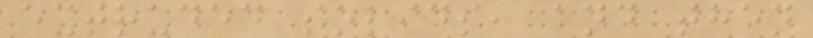extruded solids, and then
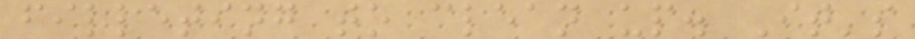filleting to clean up. It's
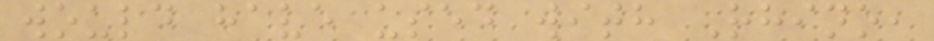would have used with Rhino,
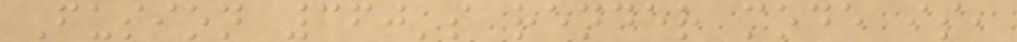Fusion 360's render mode is,
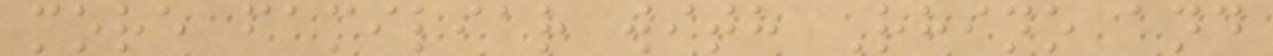more familiar with Rhino and
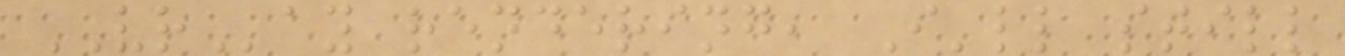VRay rendering, I'll still
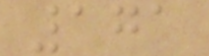171
